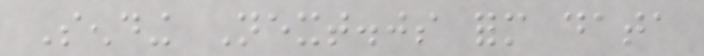Sending Next.js form data
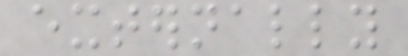externally
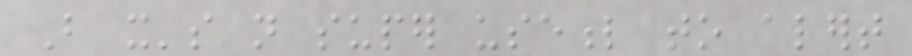But it's not super useful to alert
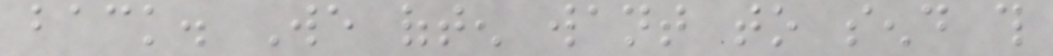back. We often want to send this
